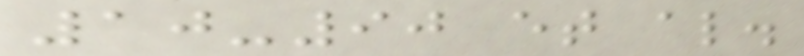10-90 et al.
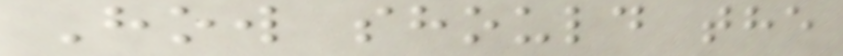How should the
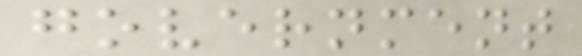government
